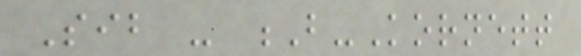Sib - B-Kornett
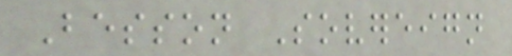Besson Sovereign
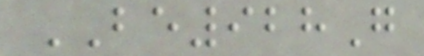BE928G
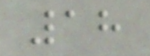18
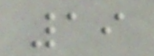19
